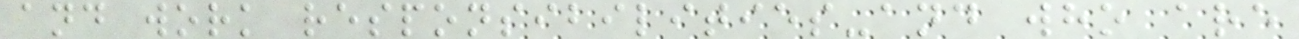and work responsibilities-and who are
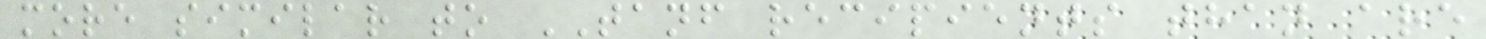more similar to TANF recipients than are
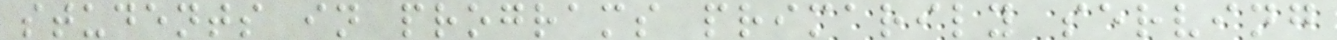students in programs primarily serving
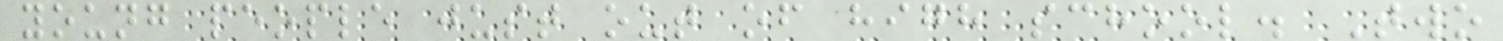young people just out of high school. Two
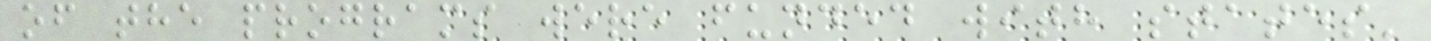of the programs were funded with states'
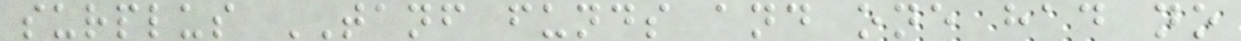surplus TANF funds and one had no
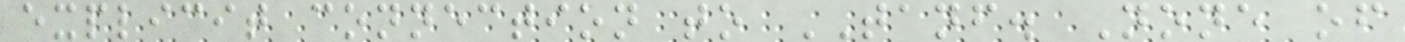explicit connection to TANF. None of
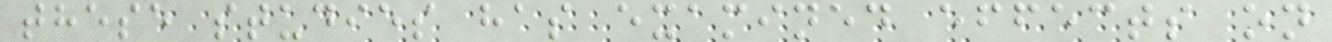these studies has examined effects on
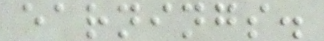earnings.
